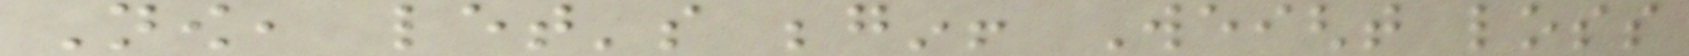Now, let's begin! Weight loss
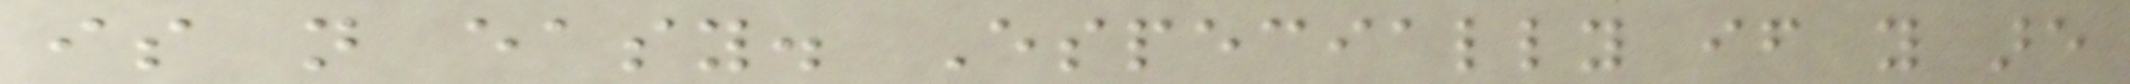is not easy. Especially if you are
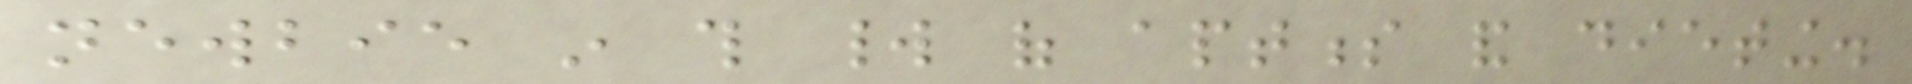newbie in this world of aptness and dieting.
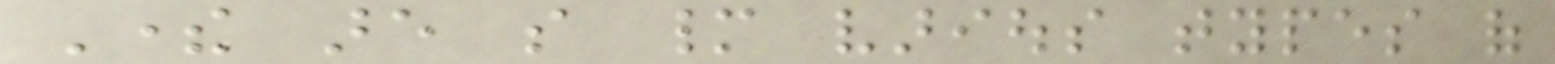There are so many various types of
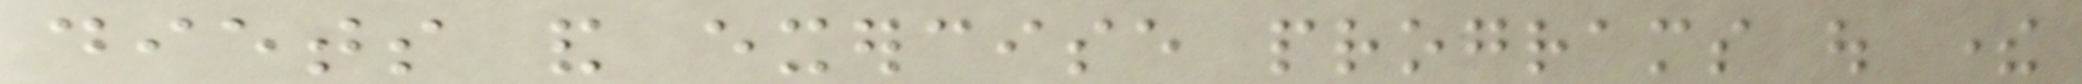diets and exercise programs out there
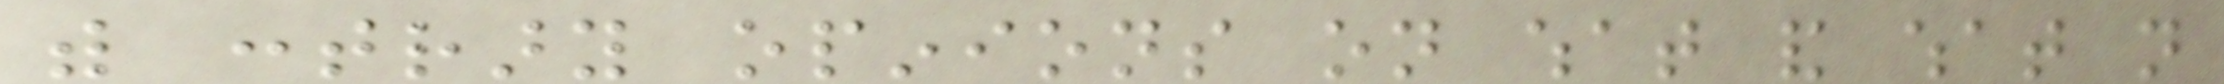with contrary opinions on what and what not
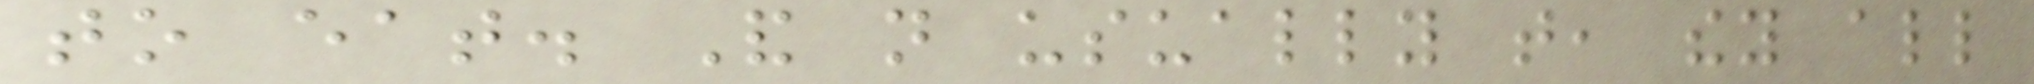to eat. And not usually that, they all
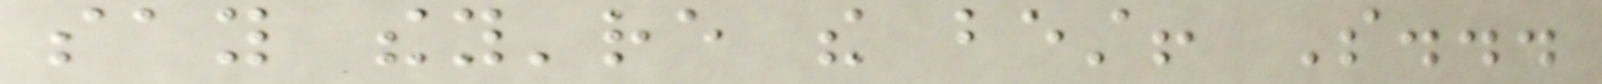say they're the best! So...
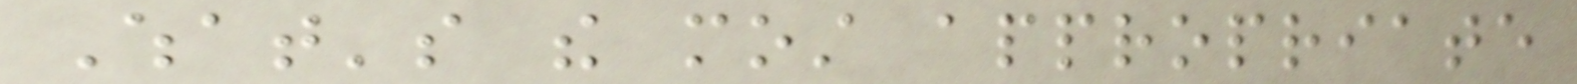What's the most appropriate
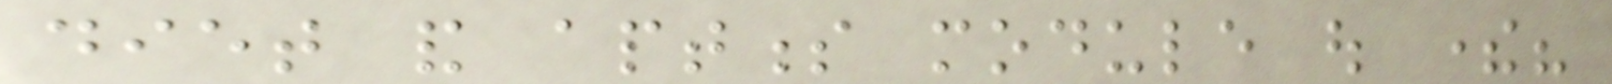diet and aptness module out there?
